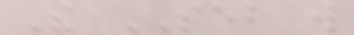The SEB will
